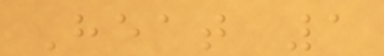Heat 1
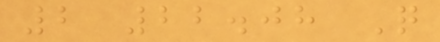2 22.08 Q
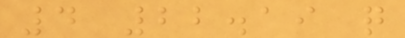4 22.19 q
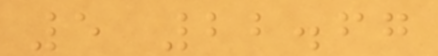5 22.67
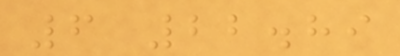6 22.89
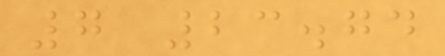7 23.74
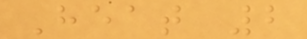Heat 2
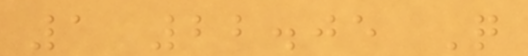1 22.05 Q
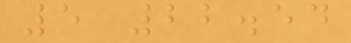5 22.54
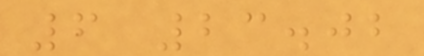6 23.02
